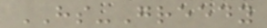HS-Greedy
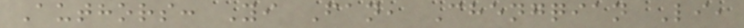Authors: Yi Fan, Chengqian Li,
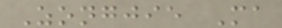Zongjie Ma
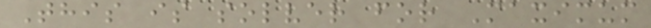This is solver for Maximum
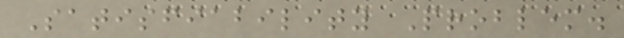Satisfiability Problem.
